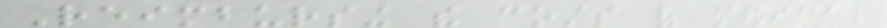Reimbursing the costs of medical
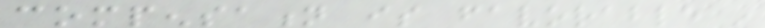compensation is favorable in
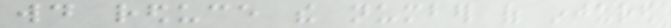would reduce the number of injured
